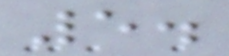5.
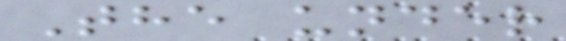The under
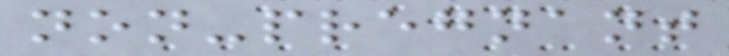non-pregnant
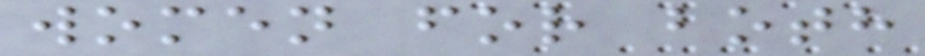women for both
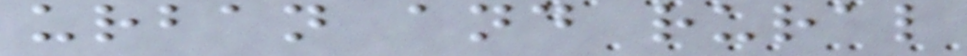urban and rural
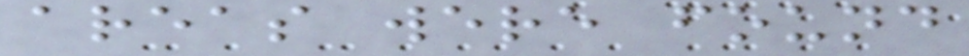areas were found
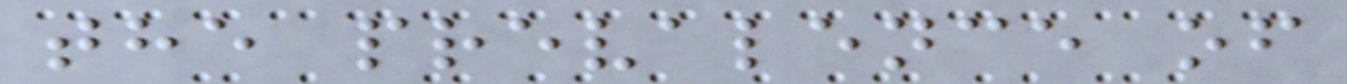the prevalence of
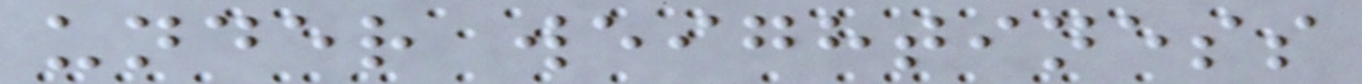under weightiness
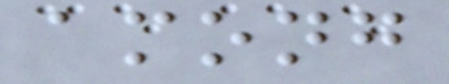among
